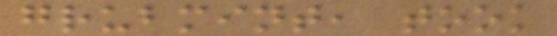grubmint, took
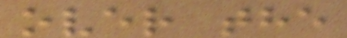over the
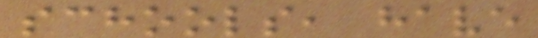schools, have
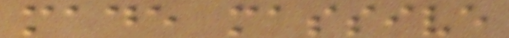made massive
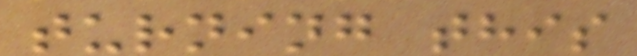turning this
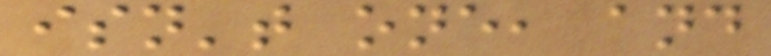isn't one, and
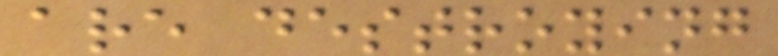are destroying
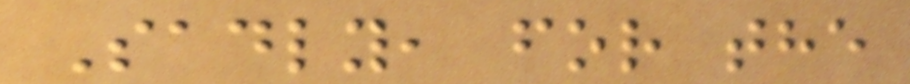Sadly, for the
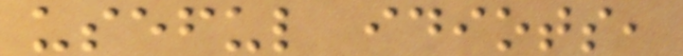useful idiots,
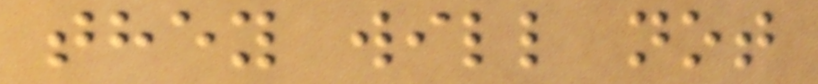they will not
